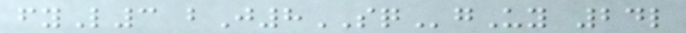fyL3 bJ8SQgUy 24l
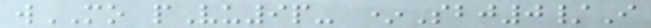wMO pVu9p- *Sbj0/I
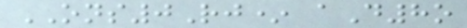ONS0Rj* aD8o
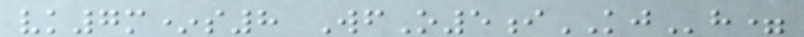vk7m*s8 WfO5iKJh=
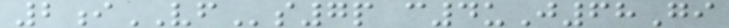2iVFs7p c4uJ68Gi
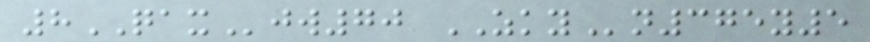8QAXjw70 ZKYn375y5
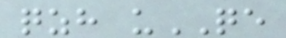qzh uQE
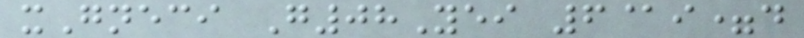xGneci G08Yei 6@i=d
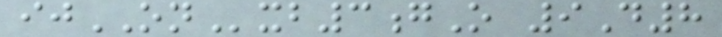ijONxb3gO 9D8
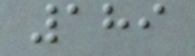189
